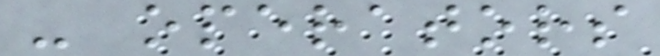- operators
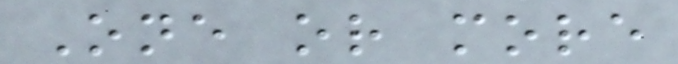One or more
